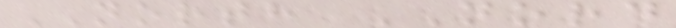NORTH NORD
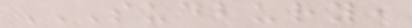SUDBURY,
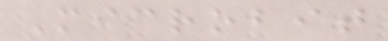Microbit
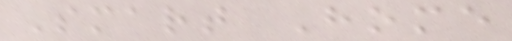Smart Home
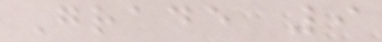Grade 9
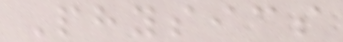Physics
